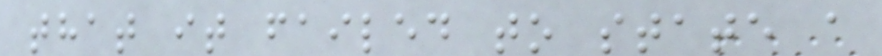that it failed to state a
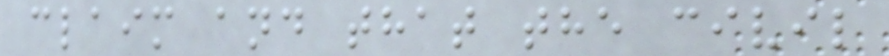claim and that the civil
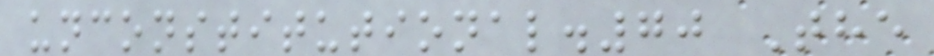unconstitutional.70 The
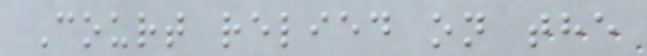Court relied on the
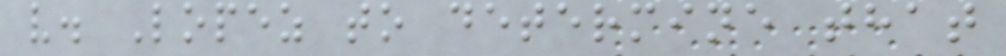v. Lopez to determine that
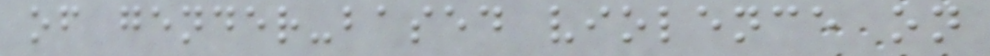of gender-based violence on
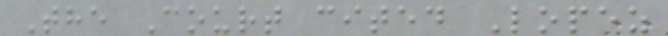The Court cited Lopez
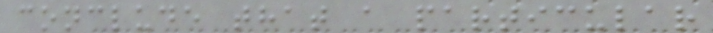conclude that a particular
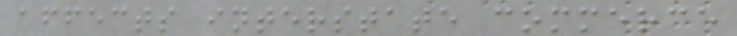affects interstate commerce
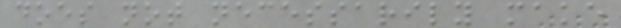does not necessarily make
